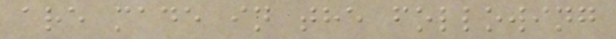are made in the following
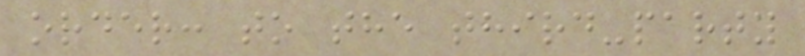order: to the third-party
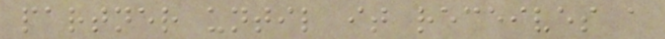partner until it receives a
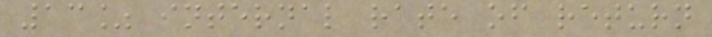13% internal rate of return
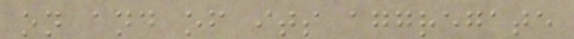on and of its aggregate
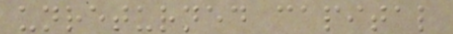unreturned capital
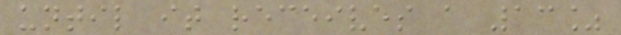until it receives a 13%
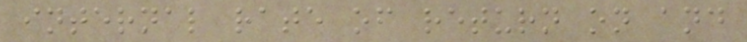internal rate of return on and
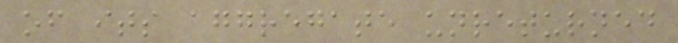of its aggregate unreturned
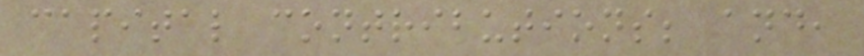capital contributions; and,
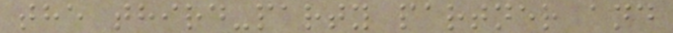the third-party partner and
